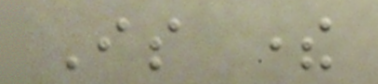Is there
